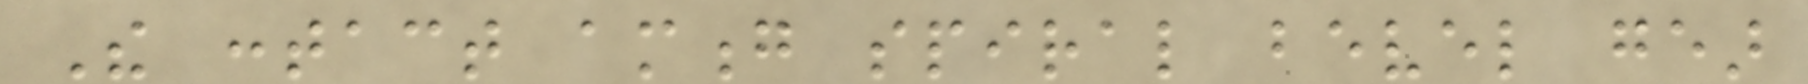The contact among spiral bevel gear
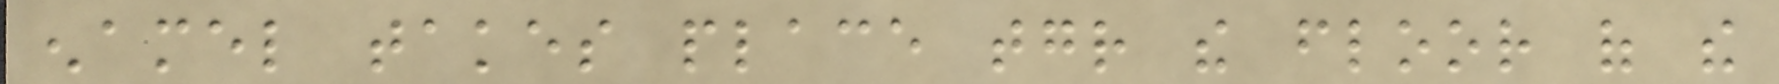enamel takes place together the floor of the
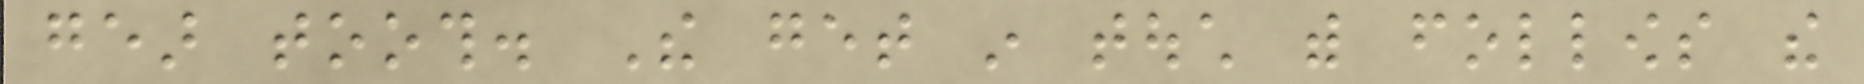gear tooth. The get in touch with follows the
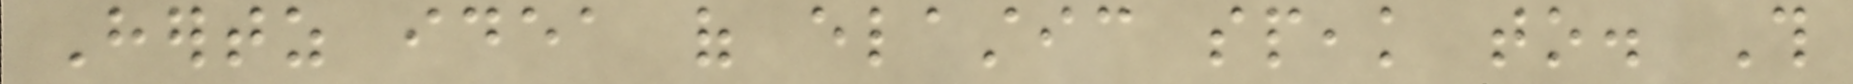Hertz idea of elastic speak to. This
